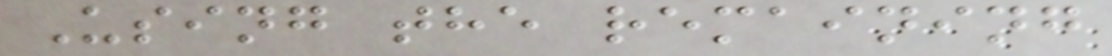Using the remaining
